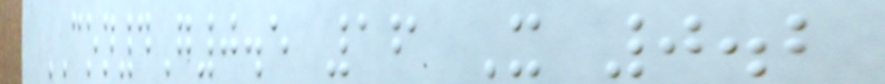CON4G0.5 16 X 0.2
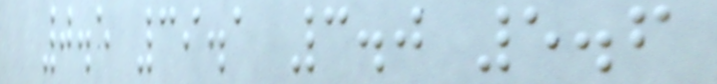0.5 39.1 3.0 5.6
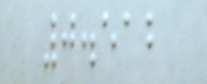0.512
